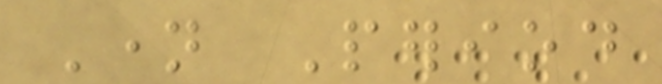Name Period
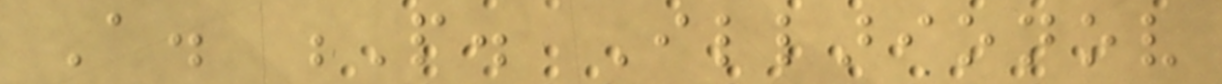A. P. Illarionov
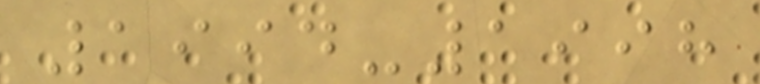1994-1998
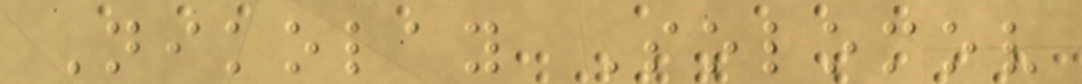Nikolay Solomov
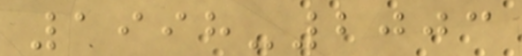1998-2003
